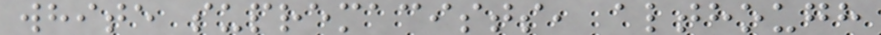white supremacists, although
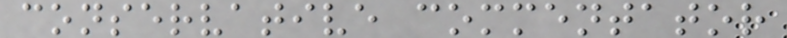conservative commentator
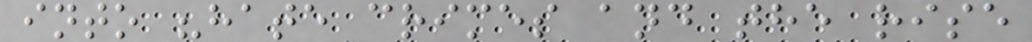into "hate crimes and the rise
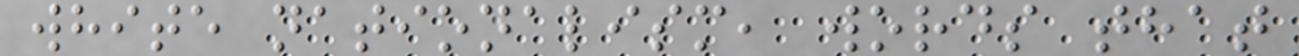white nationalism, words that
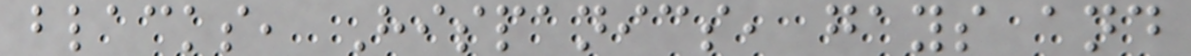blacks, Hispanics, gays and
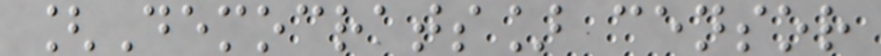[Democrats] censor
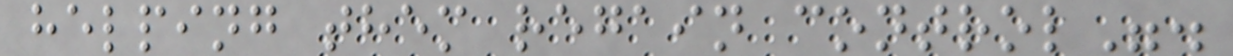helping them regain control".
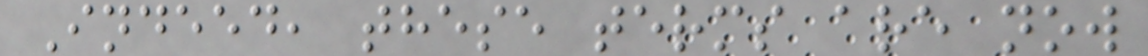Indeed, these terms are now
